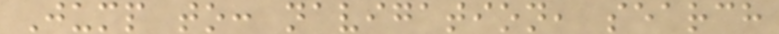Jump to: navigation, search
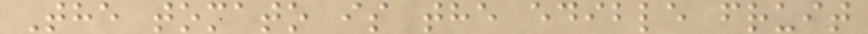The tomato is the edible fruit
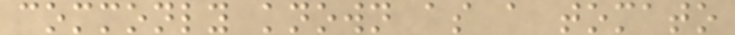commonly known as a tomato
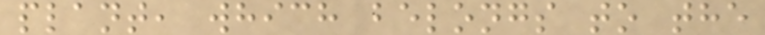plant, which belongs to the
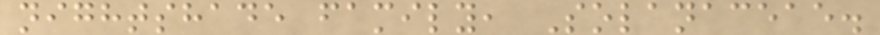nightshade family, Solanaceae.
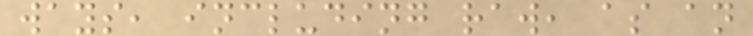ways, including raw, as an
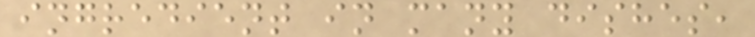ingredient in many dishes,
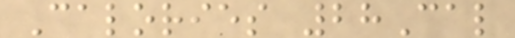Calories 28Cal
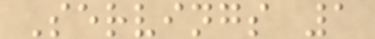Servings 1
